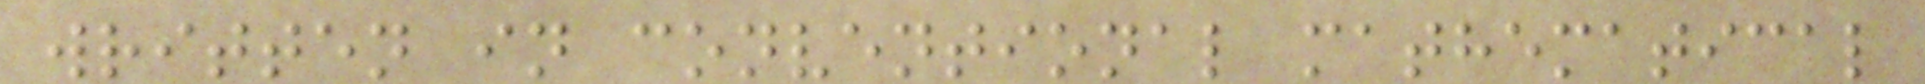written in conventional mathematical
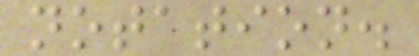notation.
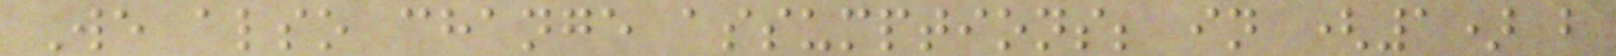We also change assumptions; in (1) b
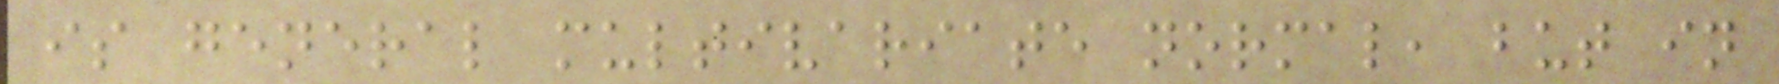is general multivariate normal, but in
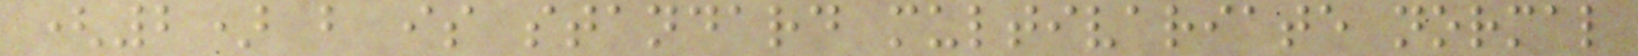(2) b is standard multivariate normal
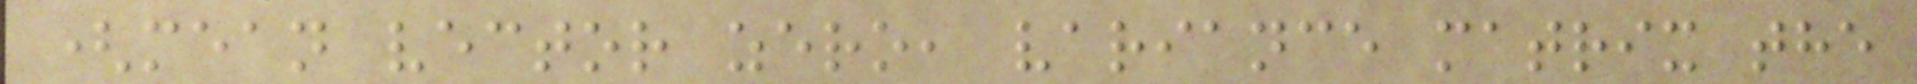(mean vector zero, variance matrix the
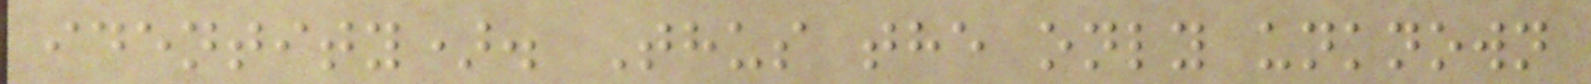identity). Thus the only unknown
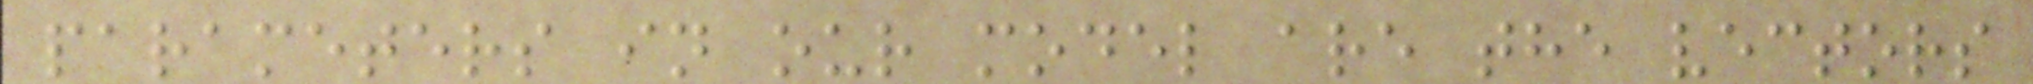parameters in our model are the vectors
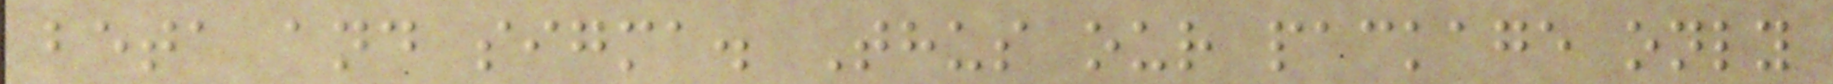beta and sigma. Thus our package only
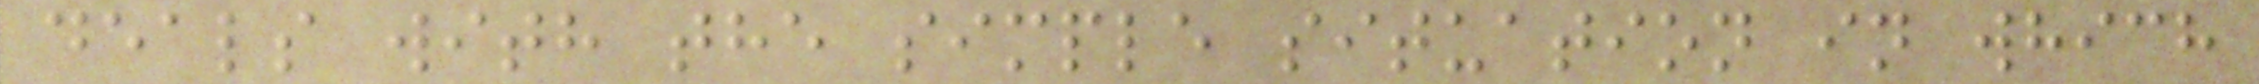deals with the simple situation in which
